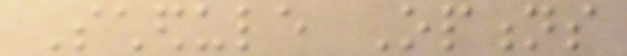Schedule Options
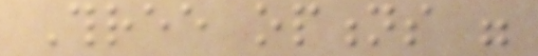Three options were
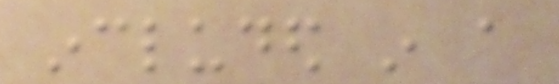included in a
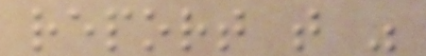report that was
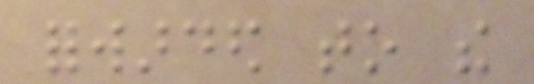forwarded to the
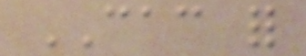CAC for
